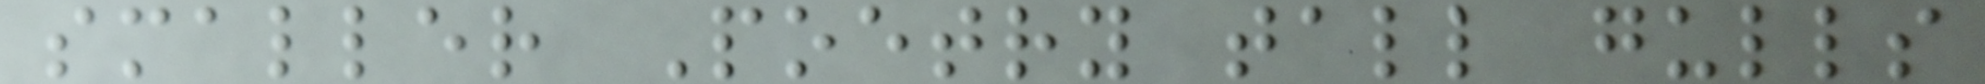smaller Poetry tall gulls
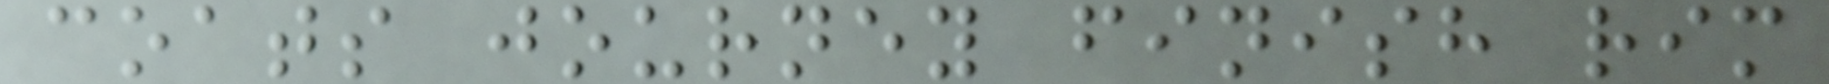coats journey finish rim
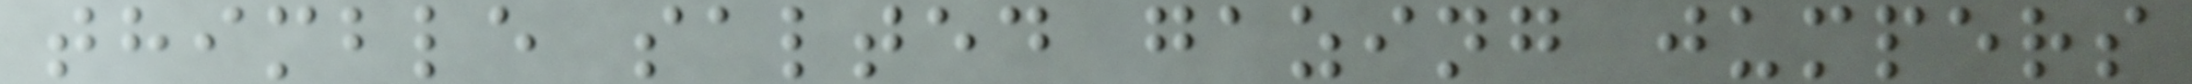thimble salted gazing jumpers
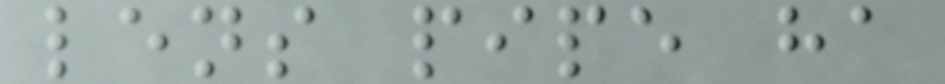lens pipe ha
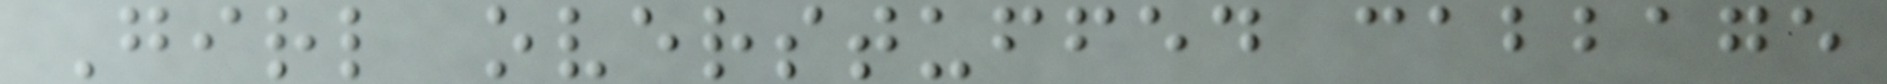Girl overstuffed cabbage
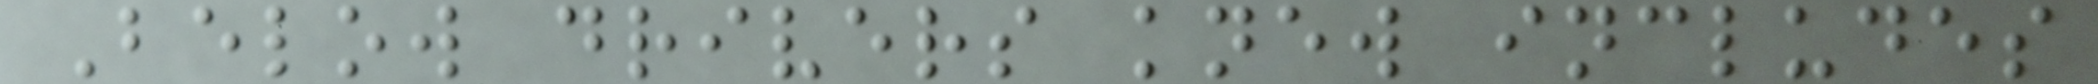Below drivers knew includes
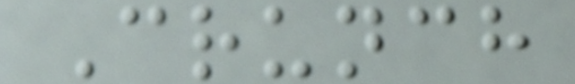Crunch
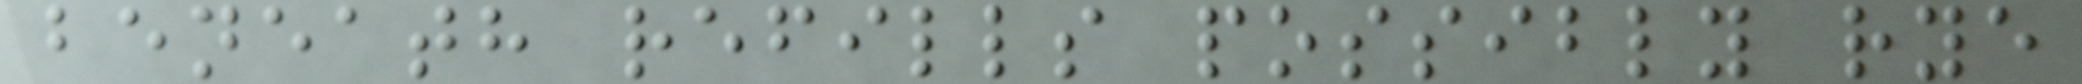beneath refills possibly rye
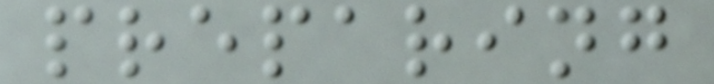preparing
